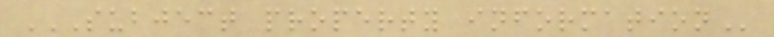SUBJECT PROPERTY INFORMATION
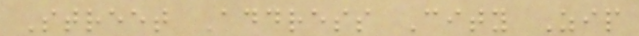Street Address City Zip
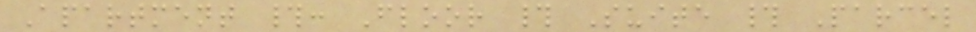Apartment #: Floor # Suite # Parcel
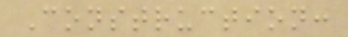Construction:
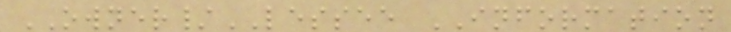OWNER/LESSEE INFORMATION
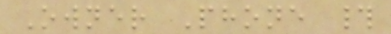Owner Phone #
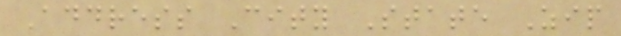Address City State Zip
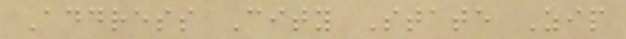Address City State Zip
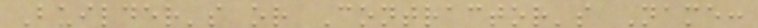Builder's or Contractor's Name:
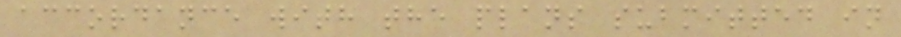accordance with the plans submitted in
